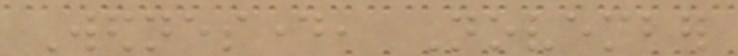Wednesday, November
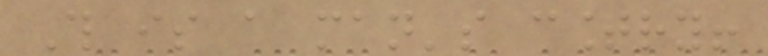This is a man's country!
